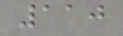110
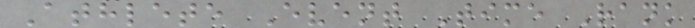Athlete Event Time Rank
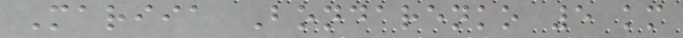Mariia Bondarenko 5 km
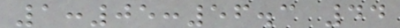1:05:56.3 44
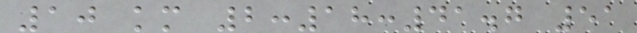10 km 2:18:41.7 51
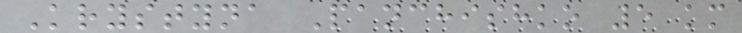Krystyna Panchishko 5 km
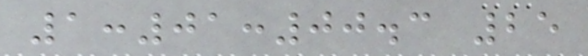1:01:00.3 25
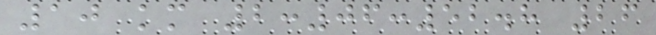10 km 2:06:52.8 26
